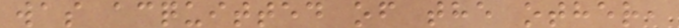was acquitted of the other,
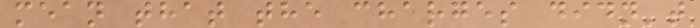mean that the charges didn't
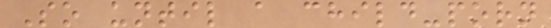So until a child-porn
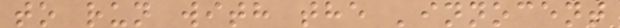to run with the 'innocent
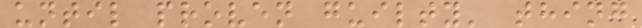until proven guilty' thing
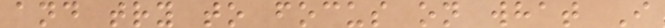and try to focus on what I
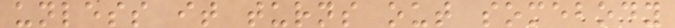unless it turns out somebody
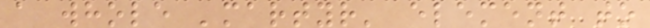a whole 'martyr' element to
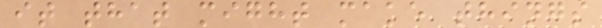it that might make things
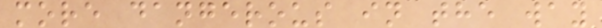more dangerous in the way
